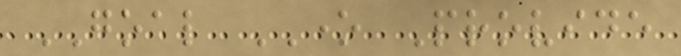GOAL ONE Provide
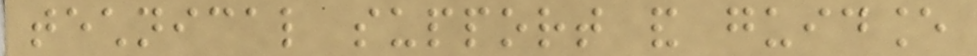technical support and guidance
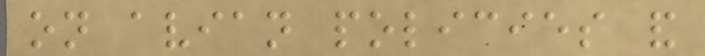on avian policies and
